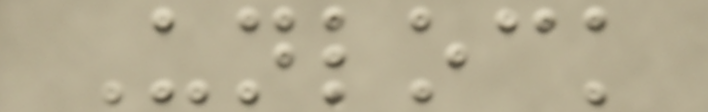Unlock
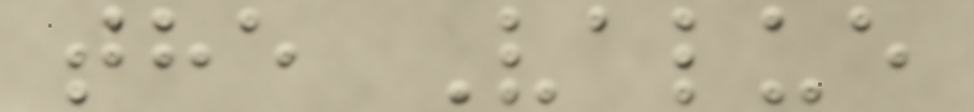the Value
